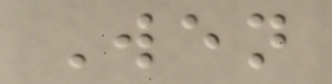Wen
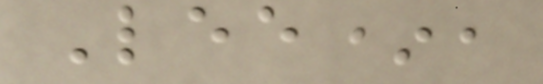Lee*,
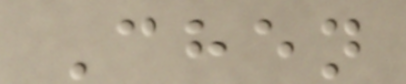Chen
